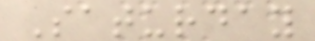Saturday
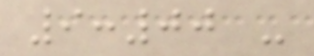9:00 -
